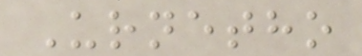Urnetho
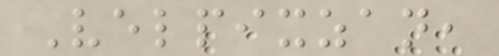Velpixzan,
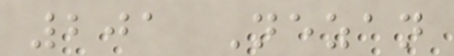201 Nezan
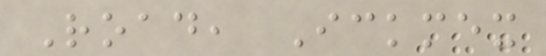Road, Ickmex
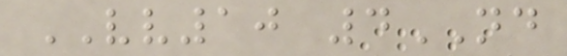VV10 4ND
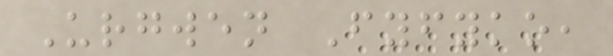Urgwen Fyfyko,
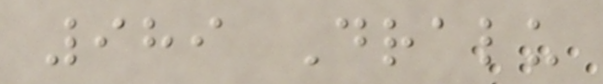989 Dralu
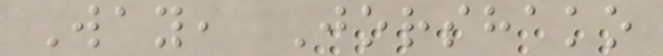Way, Jorshako
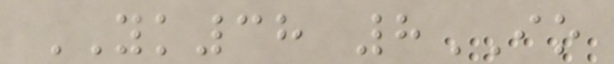YK38 8IO
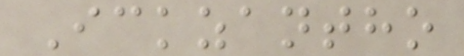Ickzantho
